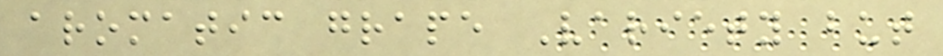aromatic grape Variety but
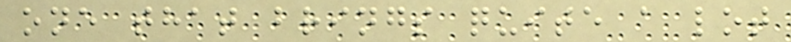one that brings quite a lot
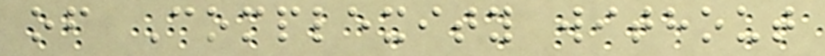of Complexity without
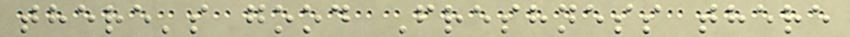there's good Freshness there
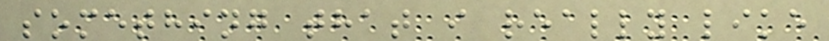something that i really like
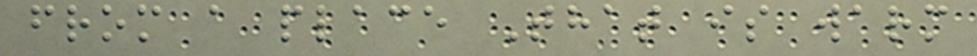from a place That is warm
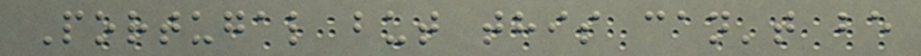Portugal but this can't be
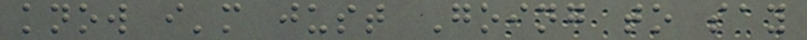know i'm just Going to say
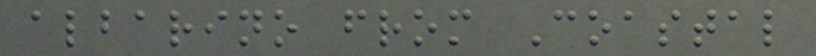albarino from Coastal
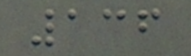136
